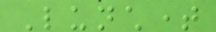Lunchtime
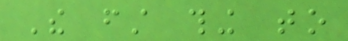The first thing to
